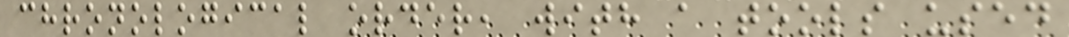chronological order, with a tools used
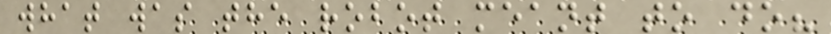what was the robot meant to do?
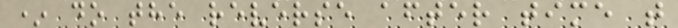* do the reverse after time t
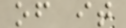of it
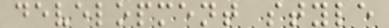development style
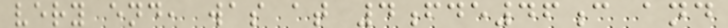very end, was at 4fde46c and
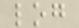log
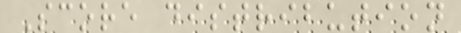Score distribution
